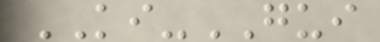KI-GUI
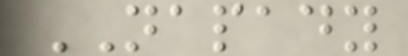NAPADY
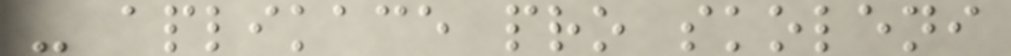- aplikace pro skoleni
